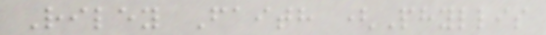Riley Faith (Phyllis
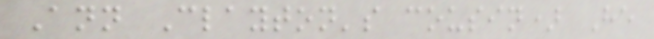Ann Clayton's cousin) He
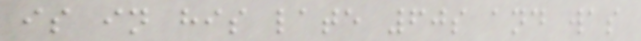is in his late 60s and was
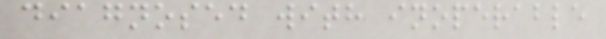diagnosed with inoperable
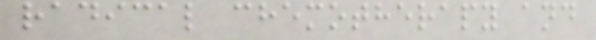radical chemotherapy and
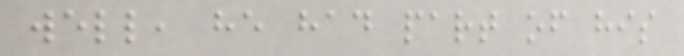well, he had part of his
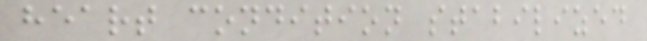heart condition stabilized
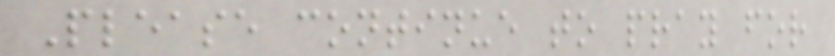Please continue to pray for
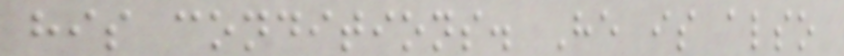his conditions. He is also
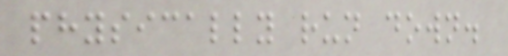physically run down.
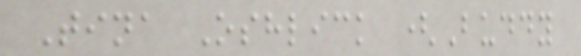Tina Oshlick (Buddy
